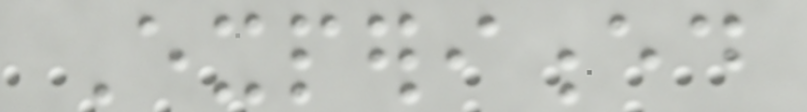Experienced
